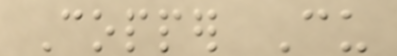Copper Cu
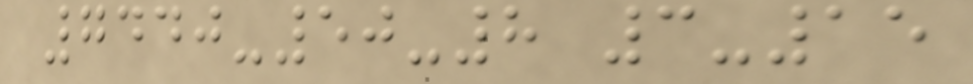7440-50-8 3-15
